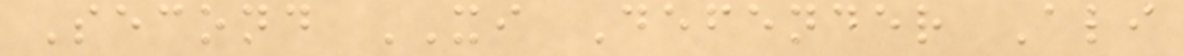Second XI Defender Ali
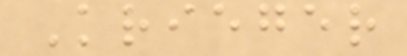Krieger
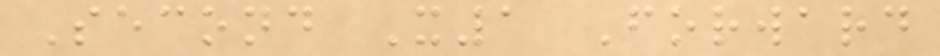Second X1 Forward
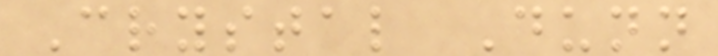Crystal Dunn
